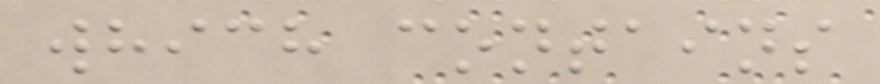which contains
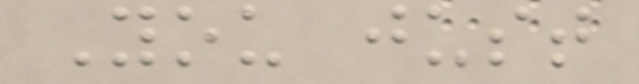You just
